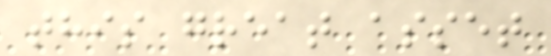this great asset
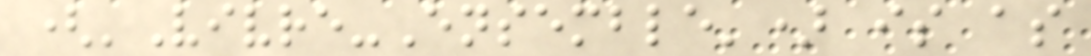('Vivre-Ensemble') is as
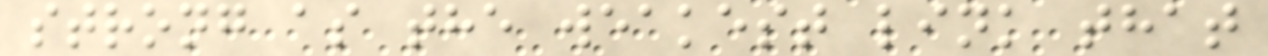strong as the weakest link that
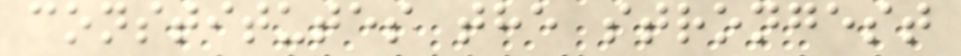constitutes the strongest
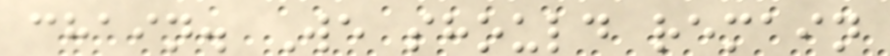chain. We should remain
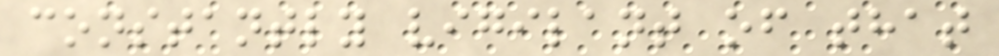constantly vigilant of that
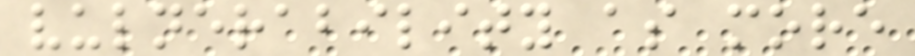vulnerability as more
